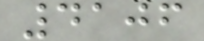4106
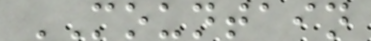MOUNTAIN
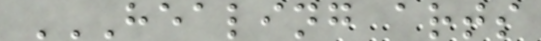HEALING ARTS
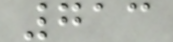713
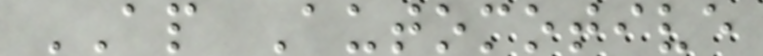AP Automotive
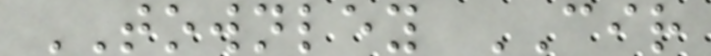TOWNLEY CIR
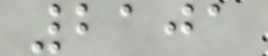2101
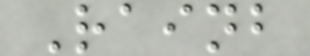Rainb
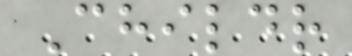Childr
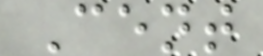Cent
